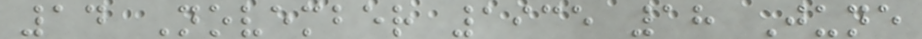14 November 1935 18 June
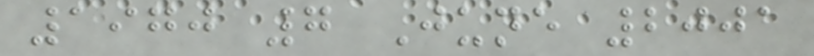1970 7 June 2001
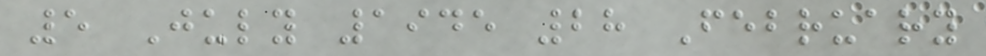5 July 1945 28 February
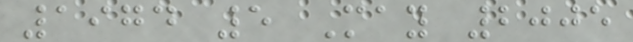1974 5 May 2005
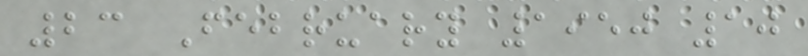23 February 1950 10
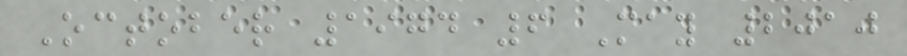October 1974 6 May 2010
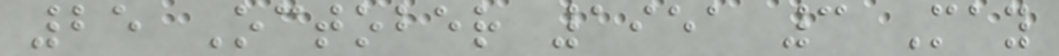25 October 1951 3 May
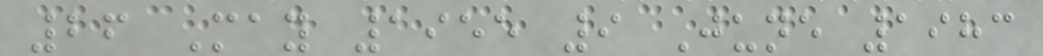26 May 1955 9 June 1983
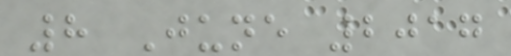8 June 2017
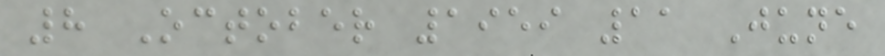8 October 1959 11 June
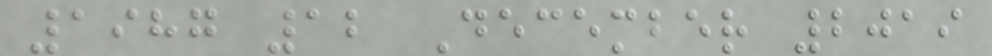1987 12 December 2019
